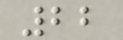22
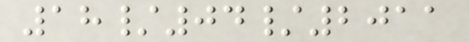18/04/2011
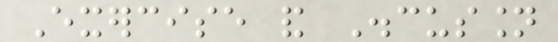Exercise and Discussion
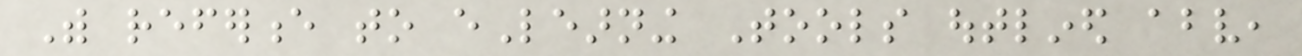With reference to eLearning Tools outlined above,
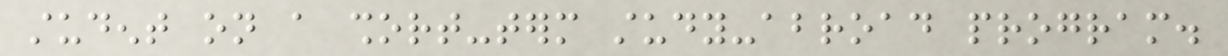student on a short-term study-abroad program.
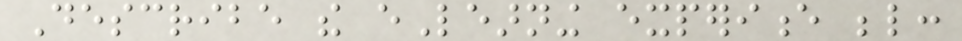Describe the eLearning experience below:
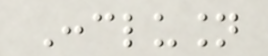Conclusion
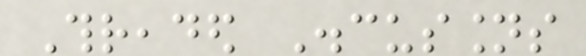Threaded Discussions
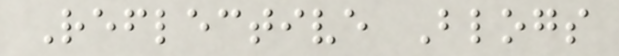Reflective Blogs
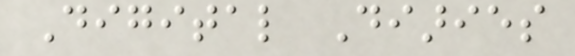Digital Diaries
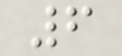6
